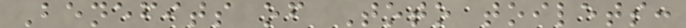Benefits of Toto toilets:
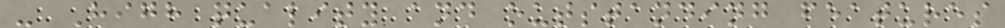- High quality and outstanding features
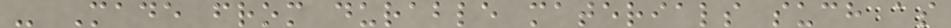- Made from durable materials such as
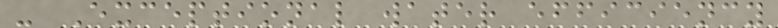- Exceptional water efficiency
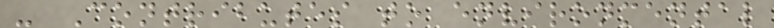- Contributes to environmental
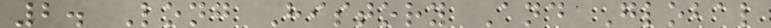2. Long History And Global
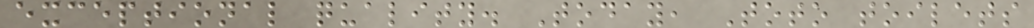exceptional quality. Today, Toto toilets
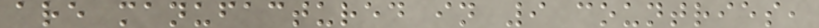are manufactured in 9 countries,
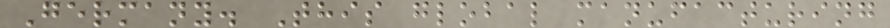Germany. This global manufacturing
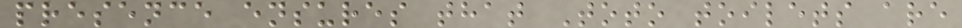presence ensures that Toto toilets are
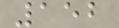152
